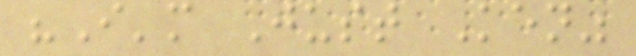"I'm Just Ken"
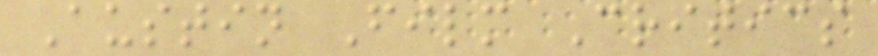Austin Film Critics
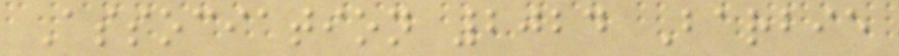Association 2024 Barbie
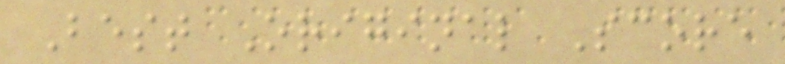Best Original Score
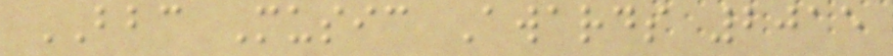BBC Music Awards 2015
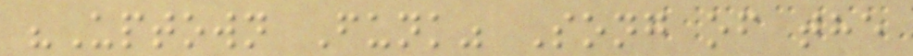"Uptown Funk" Song of the
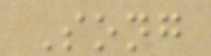Song
